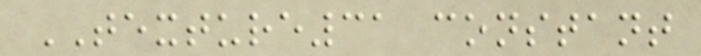TEXTURE31 constant
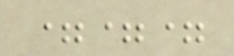===
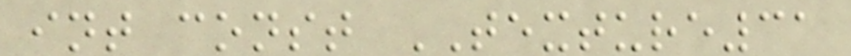int const TEXTURE31
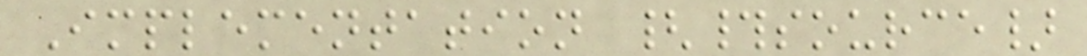Implementation {#source}
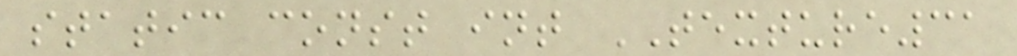static const int TEXTURE31
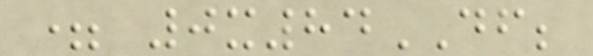= 0x84DF;
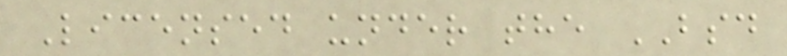Licensed under the BSD
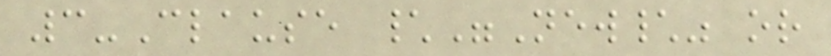3-Clause \"New\" or
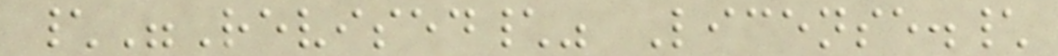\"Revised\" License.\
